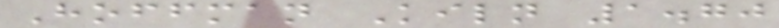Hoffman Kiln 1.70
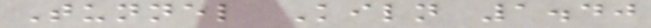Tunnel Kiln 1.40
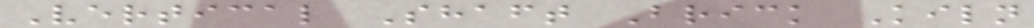Vertical Shaft Brick Kiln
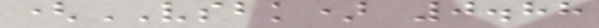(VSBK) 0.88
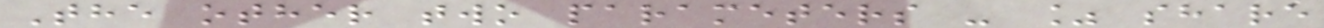The other two parameters - % share
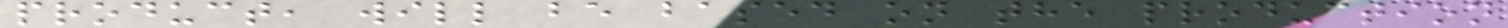product, will be based on the production
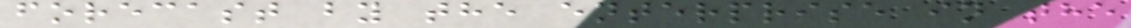forecast by the enterprise in the
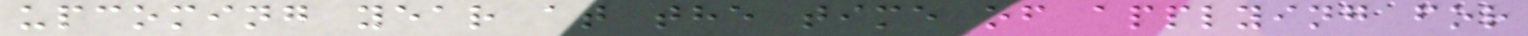upcoming year at the time of applying for
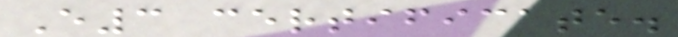E3 certificate.
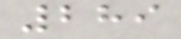289
